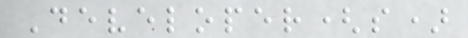Developer(s)
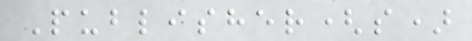Publisher(s)
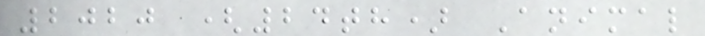2020 (24th) Animal
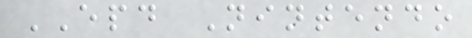EPD Nintendo
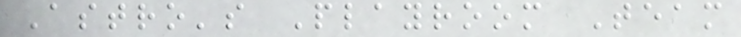Astro's Playroom Team
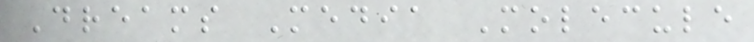Dreams Media Molecule
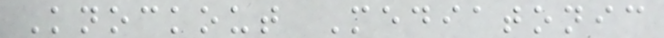Knockout Mediatonic
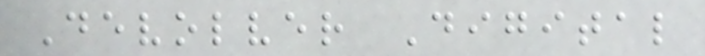Devolver Digital
